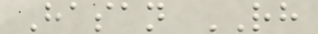Hasan RH
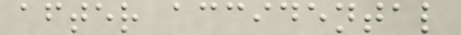after accidental
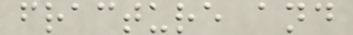fracture and
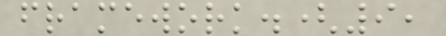framework.(9,
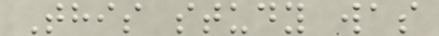This study was
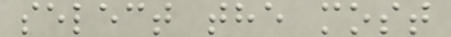select the most
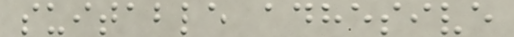suitable adhesive
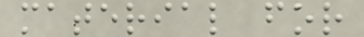material for
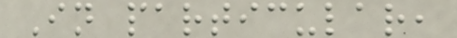In particular,
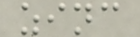zinc
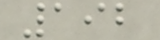192
